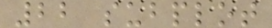22 subplot
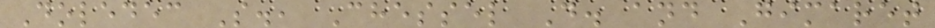Doledec S., Chessel D. and Gimaret
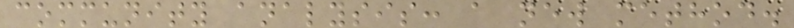community analysis: a new method.
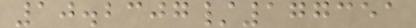10.2307/177351
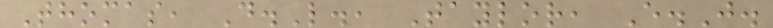Thomas, D.L., Taylor, E.J.
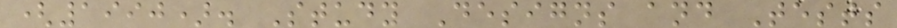(1990). Study Designs and Tests
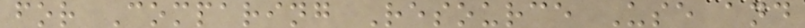for Comparing Resource Use and
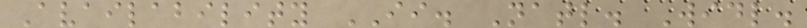Availability II. Natl. Widl.
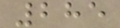285
